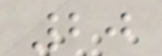20
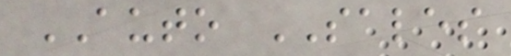AUTO SALES
